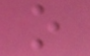o
